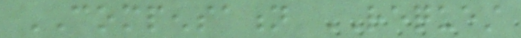COMPENSATION REQUEST
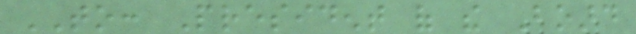TO: President of the Board
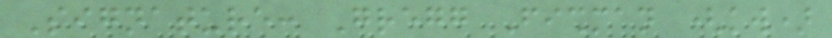Signature: Gregg Fishman (kw)
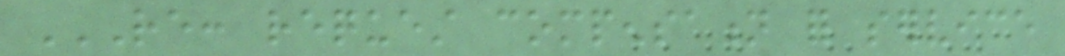RE: REQUEST COMPENSATION FOR SERVICE
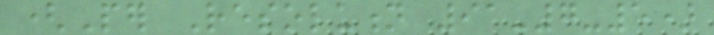(Per Resolution 91-7-5)
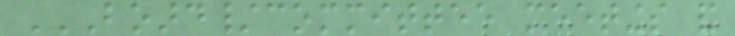BOARD/COMMITTEE MEETINGS AND
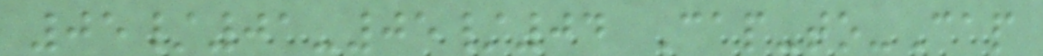05/01-05/04 Cap-to-Cap
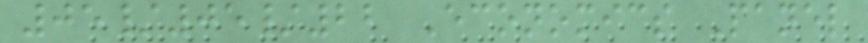05/05/22 Economics Panel
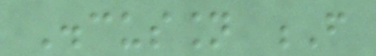Discussion F
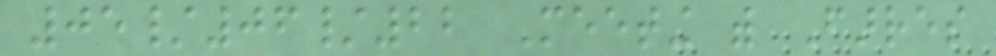05/06/22 Meeting with Farres
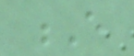E
